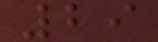29
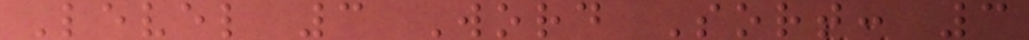Level 3 Word Sort: 3
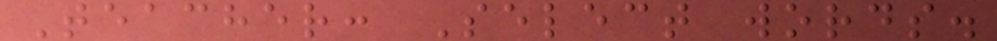Teacher: Select words.
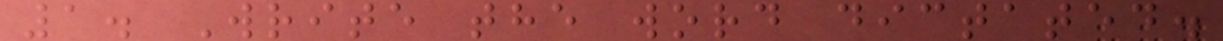1. Write the word dictated.
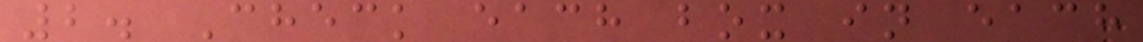2. Check each box in each
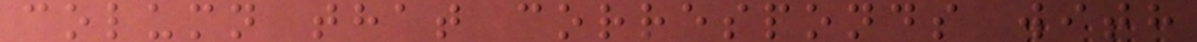column that corresponds with
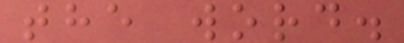the word.
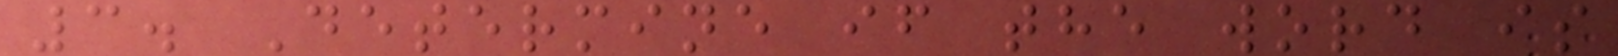3. Determine if the word is
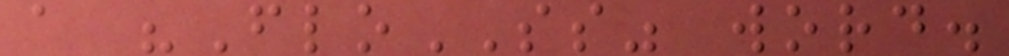a "FloSS" word.
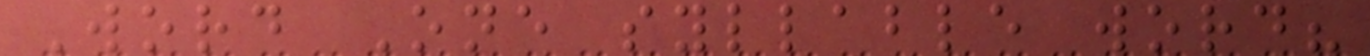Word One syllable word?
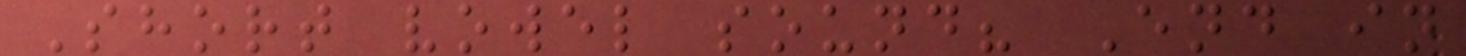Short vowel sound? End in
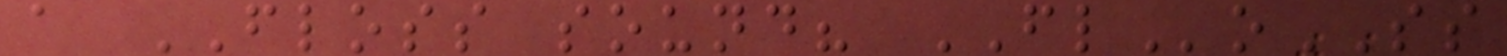a FLOSS sound? FLoSS
